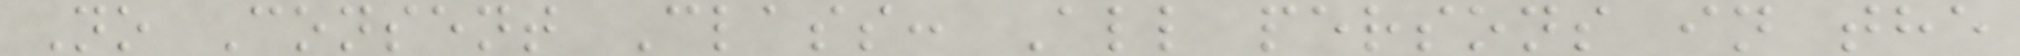No Consent Class: All persons in the
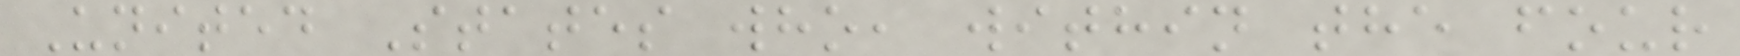United States who, within the four
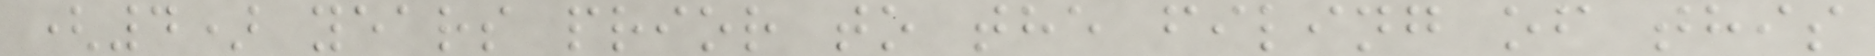(4) years prior to the filing of this
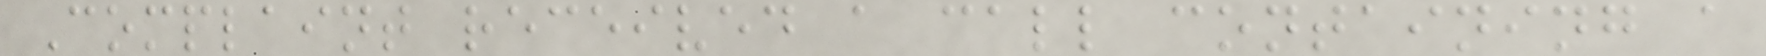Complaint received a call containing a
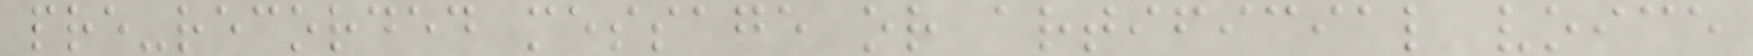pre-recorded message or artificial voice
